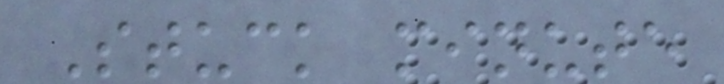Stuck minute
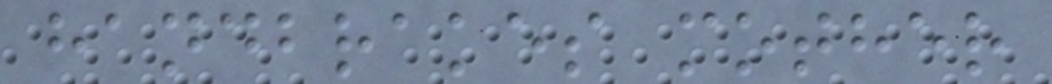handbrakes mother
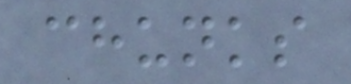chunks
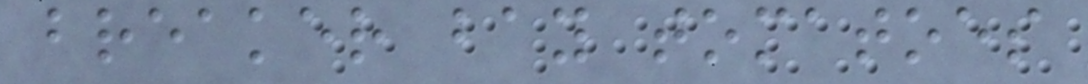breaker bay tomatoes
